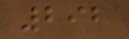292
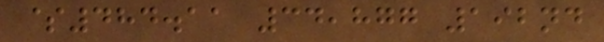$484.11 34,877 192nd
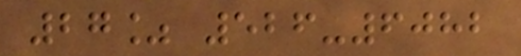27% 526-6082
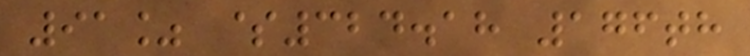91% $324.18 176th
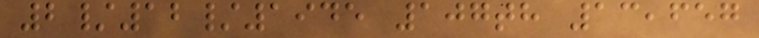2/12/1945 107th 13,657
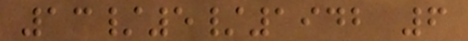13/5/1942 6
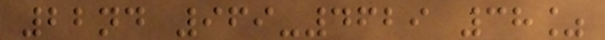22nd 969-4629 38%
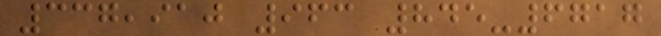337,910 963 845-6717
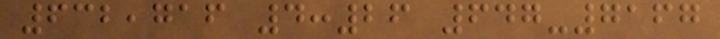632,716 4:26 647-7167
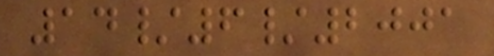14/6/2001
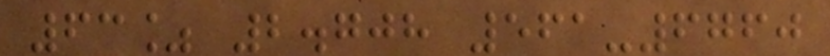63% 2.708 561-6760
